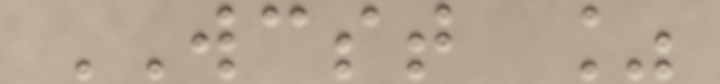WCST %
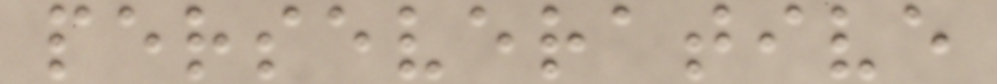perseverative
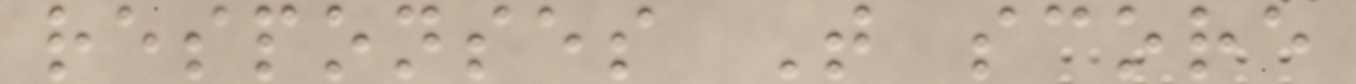responses T score
